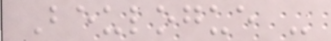Beulogue -
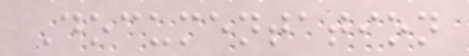Documentation
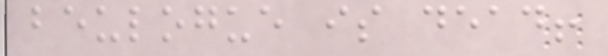beulogue is dead!
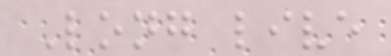Long live
